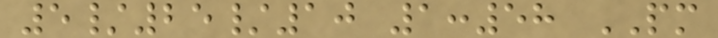5/25/10 1:58 PM
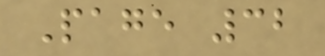Page 32
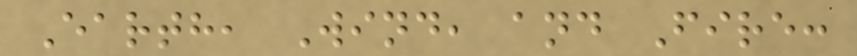Earth, Wind, and Fire:
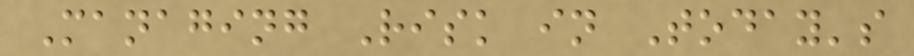Managing Risk in Today's
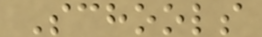Schools
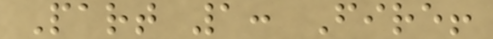Part 1: Fire!
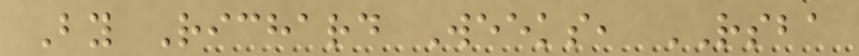By Richard Weeks, RSBA
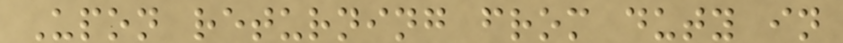Upon returning from duty in
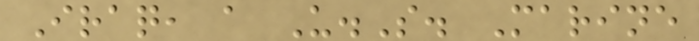Iraq, a U.S. Marine
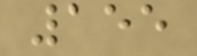155
